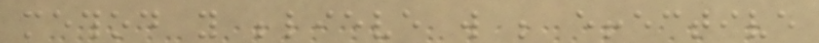method you believe will be effective
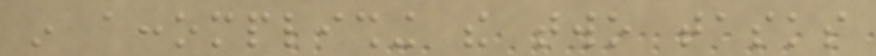in accomplishing the two tasks
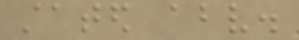stated above.
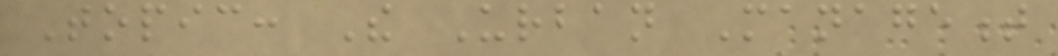Topic: The Urban Management
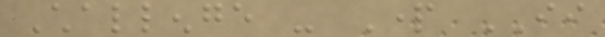Challenge - Part II
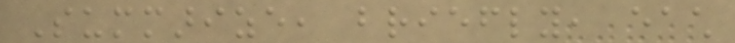Summarize, briefly, each
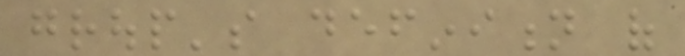group's definition of
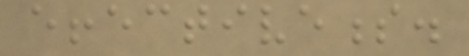effectiveness.
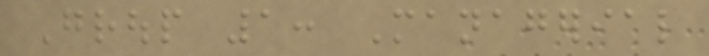Group 1: Managerial
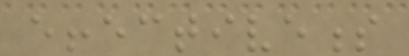effectiveness
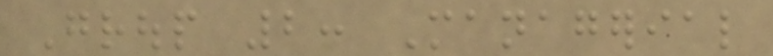Group 2: Managerial
